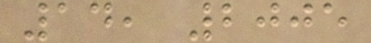14, 2005
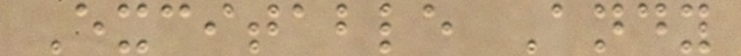Excitable Andy
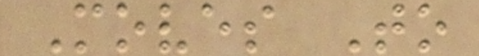Moves To
